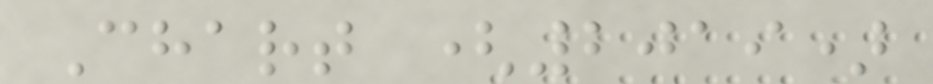Chart (2019)
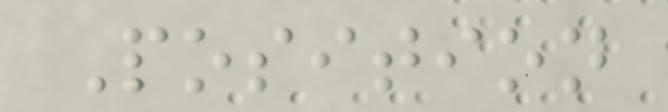Position
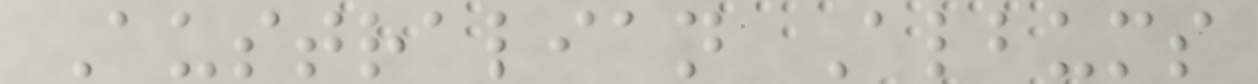Australian Albums
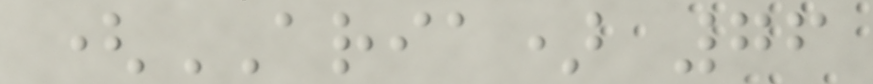(ARIA) 76
